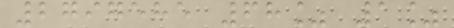2797585 68% 1%
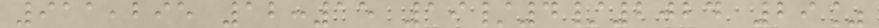911,295 12:15 19/4/2024 29%
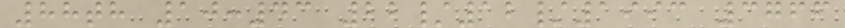88th 10:43 22/12/1993 3766
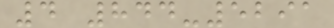4 844-5291
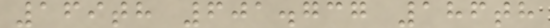169th 601.737 186th
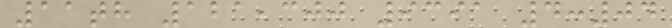11th 121,300 9391 4:04
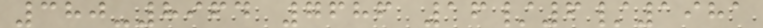380-8964 7686 16/6/1981
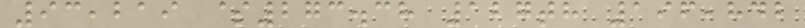93,219 $273.38 127th 196,842
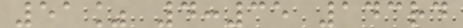51% 4:35 143rd
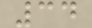34
